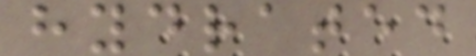hydrated
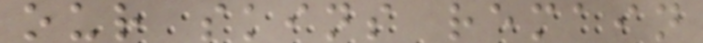our skins remain
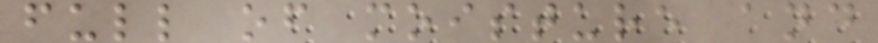full of moisture and
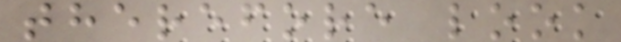therefore look
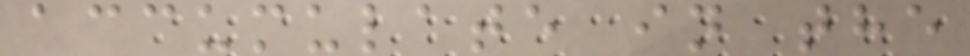accumulate in the
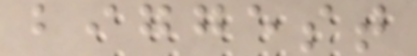biggest
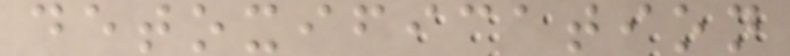detoxification
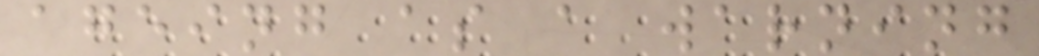ageing as a warning
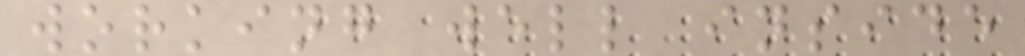working well inside
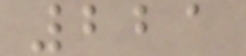221
